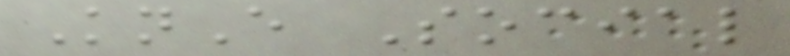KnE Social
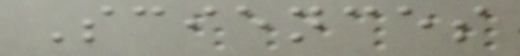Sciences
